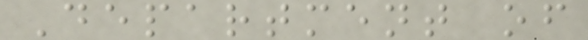Department of
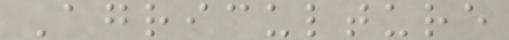Agriculture
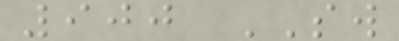900 SW
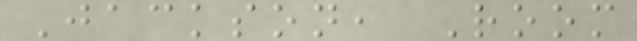Jackson, Room
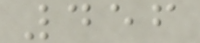456
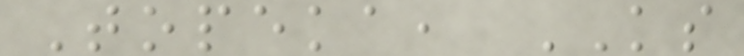Topeka, KS
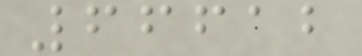66612
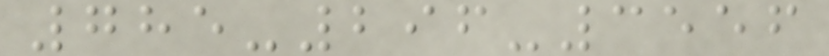785-296-3556
